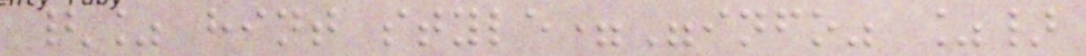{% hint style="info" %}
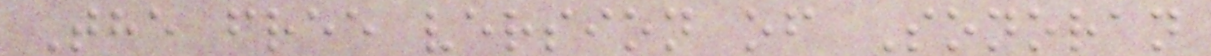The free version of Sonoran
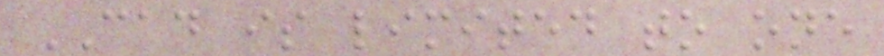CAD is limited to one
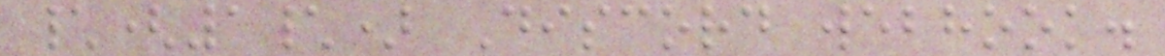\(1\) Discord webhook.
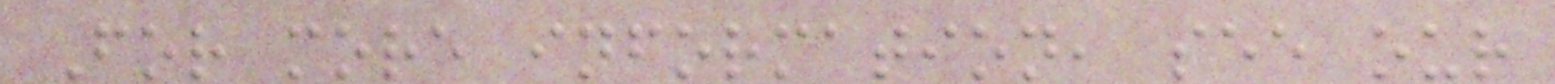For more information, see our
